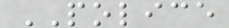POLICE
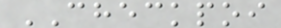CHECKPOI
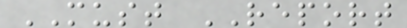MUST REPORT
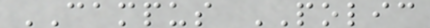CAMPUS POLIC
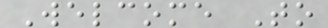Welcome To
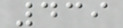439
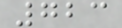723
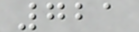721
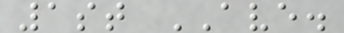1st AVE.
